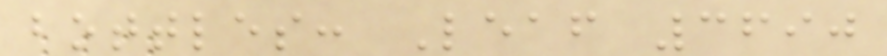bottles: Leaf 3690
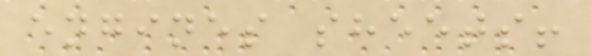engines sheets!
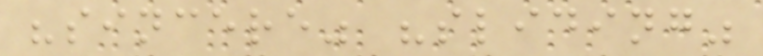"sincere" "sliding"
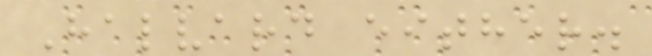Halvard either.
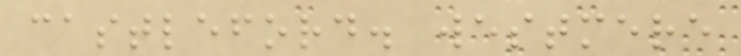castleford. westmere
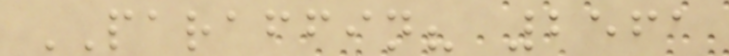PARAFFIN? 2561
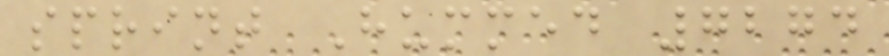sprint Hummed 7274
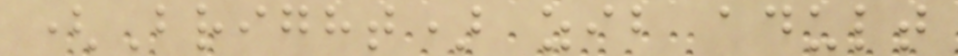(Bright) zib adult
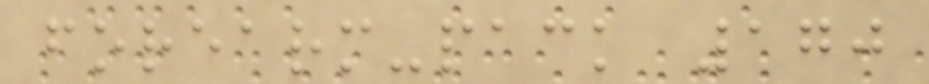forearm-pack 170
